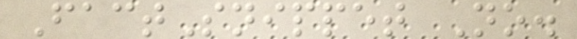FactSnippet No.
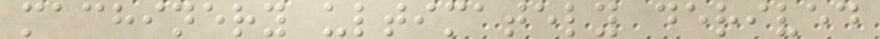machinery ultimately derived
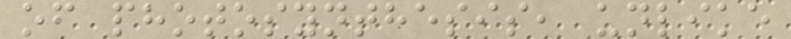of photosynthesis, unlike
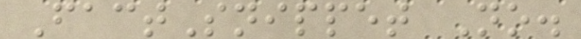FactSnippet No.
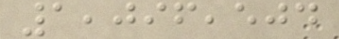1,096,504
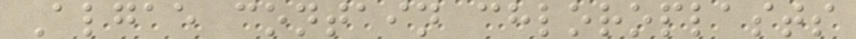Algae contain chloroplasts
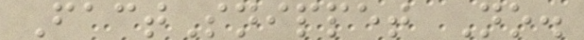FactSnippet No.
